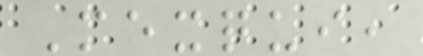Mexqui,
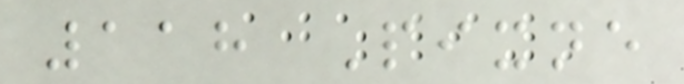118 Pixne
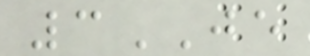3JE
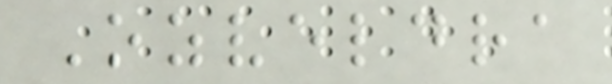Ozveldra
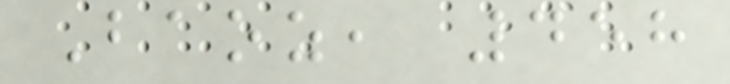Baoz, 458
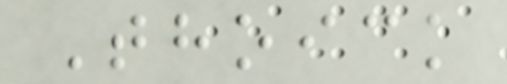Thoick
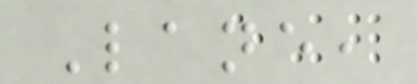Lane,
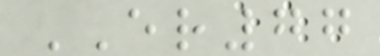ER77
